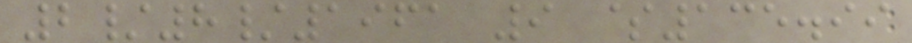2/8/1961 9 $135.99
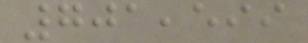701,599
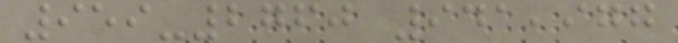959-2760 941,977
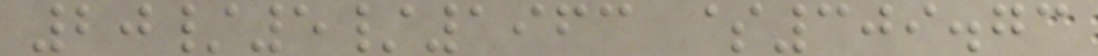20/5/1963 $309.73
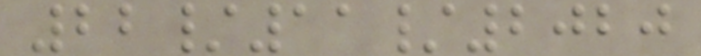22/11/2020
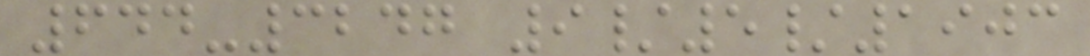644-3247 9/5/1903
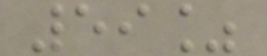59%
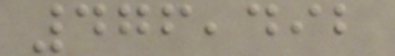476,492
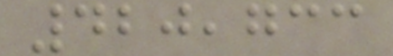420,733
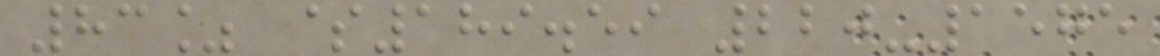83% $189.59 220-1575
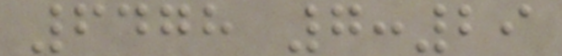6478 7:29
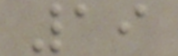19
